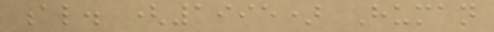al. (1995) Human
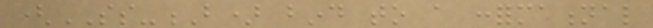(SS-B) bind to a conformational
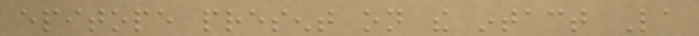epitope present on the intact La
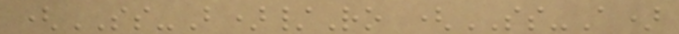(SS-B)/Ro (SS-A)
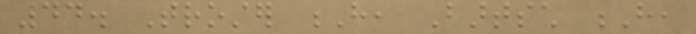44. Troster H, Bartsch H,
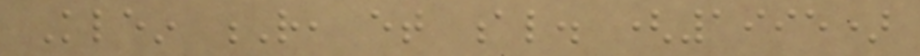Klein R, et al. (1995)
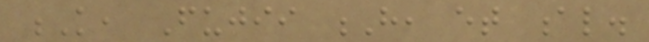K, Fujii H, et al.
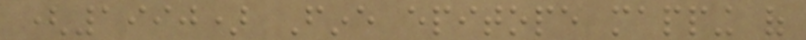(1990) Fine epitope mapping of
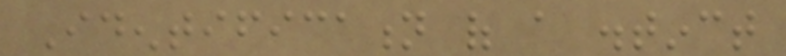Identification of a distinct
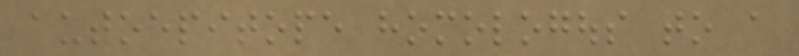autoepitope homologous to a
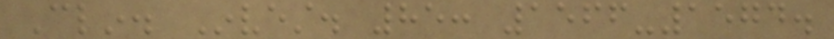Clin. Invest. 85: 1566-1574.
